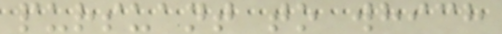pursuant to which
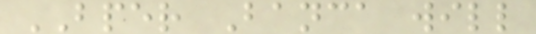BPER Banca will
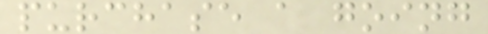purchase a going
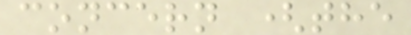concern (the
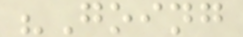"Going
